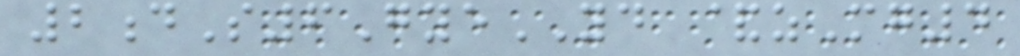2dS6GyeYD &zMg4
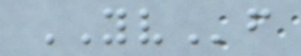YVf
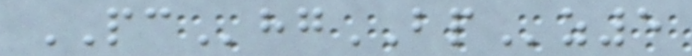PChgBPz5
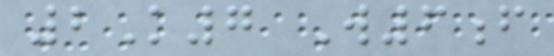2K7 W6f
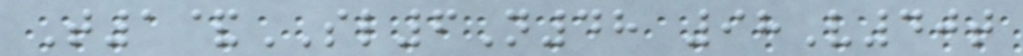T1&SL6N48 98V40t
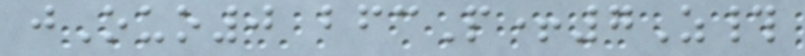jOuo0 bfcP+7Z#
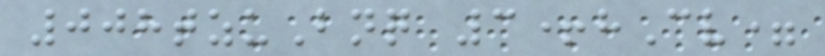008tzuBnq 3+hCv=
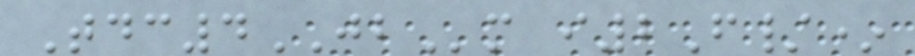Tdc4JBm i2F/*
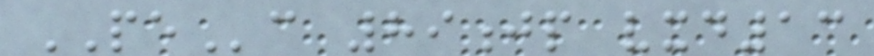PEc 89jp vxd13
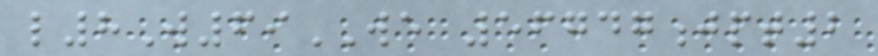l8W69WE 56747jpt2
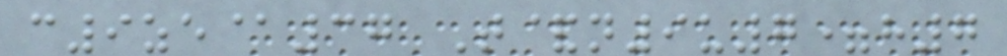c9ze@37 T&n9u7=h7
